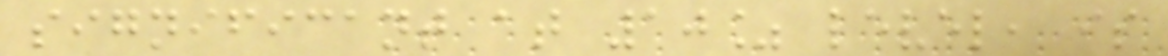significant at 10% level, is
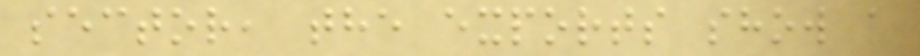sector, the exports show a
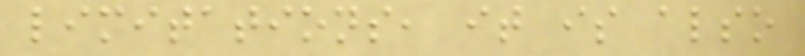limitations, it is also
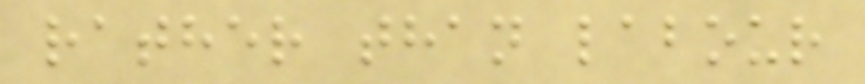rather than labour
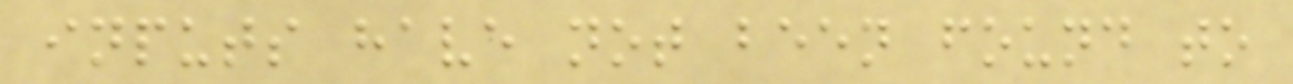inputs have not been found to
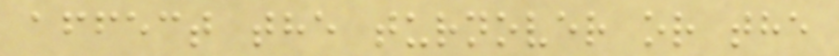affect the turnover or the
